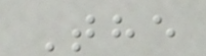The
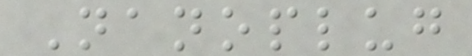Nanoplug
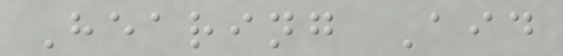Hearing Aid
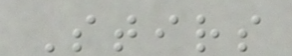Stirs
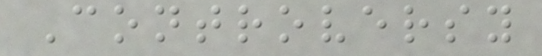Controversy
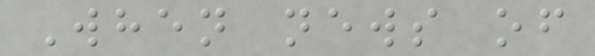When news of
